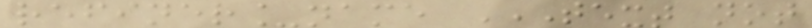refiner_name TEXT NOT
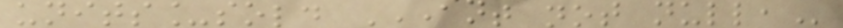units_sold INT NOT NULL,
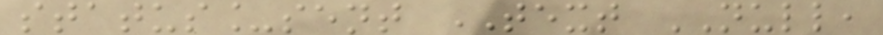status_sent TEXT NULL,
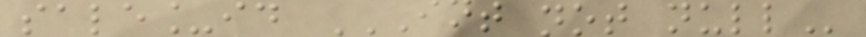sale_id INT NOT NULL
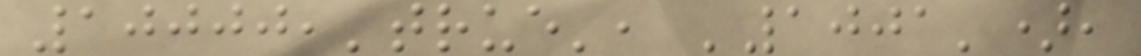10000,'true', '1001'),
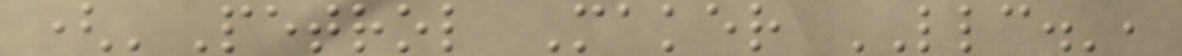('Petrol Maker LLC.',
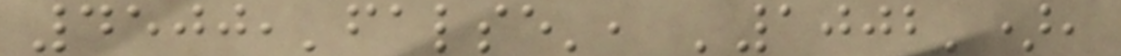4500,'false', '1002'),
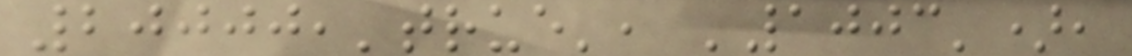20000,'true', '1003'),
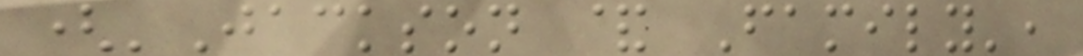('Jackson & Family',
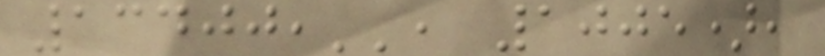13400,'', 1005),
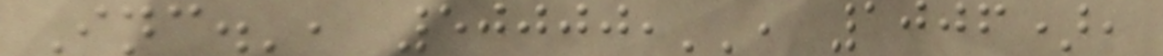Inc.', 50000,'', 1006),
